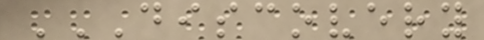DISCOVERY
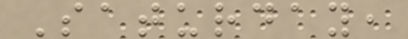Saturday,
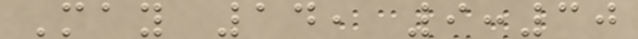May 14, 9:30
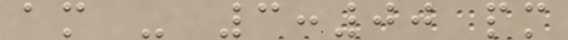am - 3:00 pm
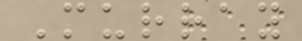Murray
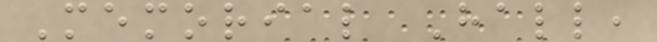Memorial Hall,
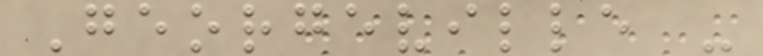Georgeville -
